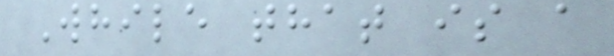While that is a
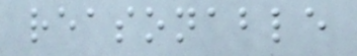reasonable
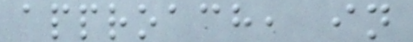approach, in
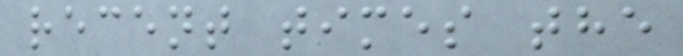recent times the
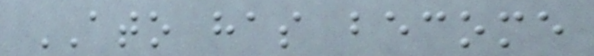ATO has become
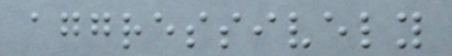aggressively
